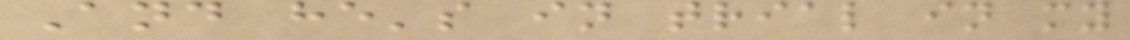And he's in trial in my
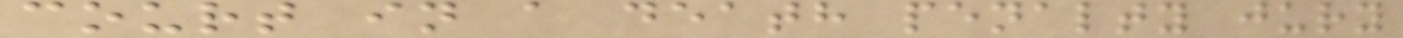court in a death penalty jury
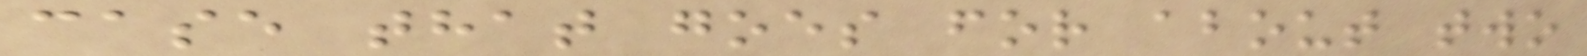case that goes for about two
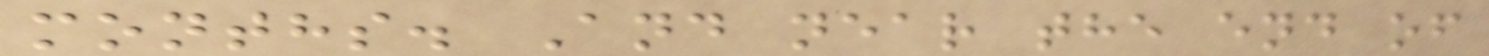months. And near the end of
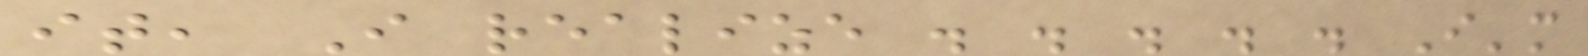it, I realize . . . . . I'm
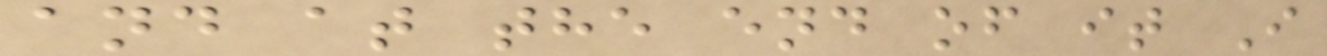and at the end of it I
